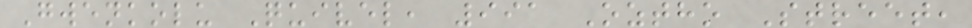Gwenkolu Quivel, 991 Oztho Street,
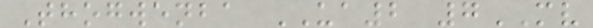Thogwenba UA2 7MV
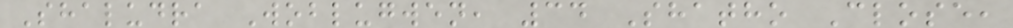Shaludra Woblugwen, 34 Shatho Close,
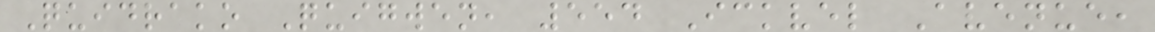Quidrako Quigwen, 554 Ickvel Avenue,
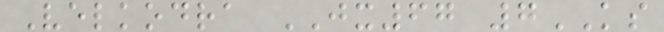Velkodra JX67 7KS
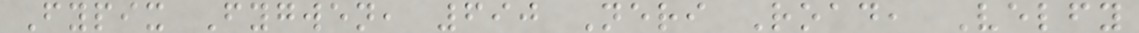Fypix Fygwen, 690 Neri Road, Velfy
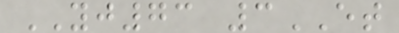YJ73 3ET
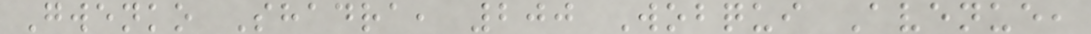Gwenko Shadra, 200 Wobqui Avenue,
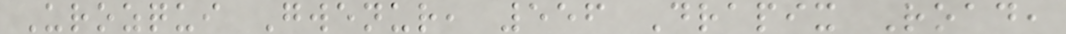Urozqui Gwenur, 556 Drapix Road,
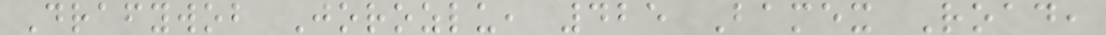Drafywob Jorozlu, 425 Bamex Road,
